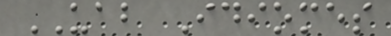UAB Idiomes
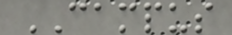CAMPUS
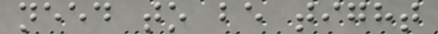need to be tight
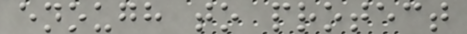enough to protect
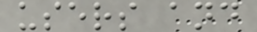users and
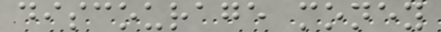discourage money
